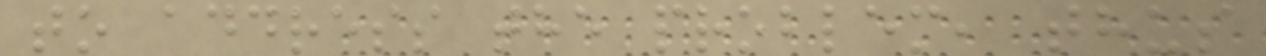to address the problem, thus
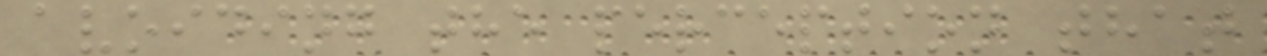avoiding the perception that
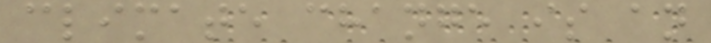climate change is an
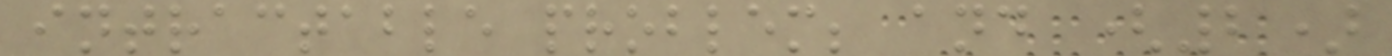intractable problem; and (2)
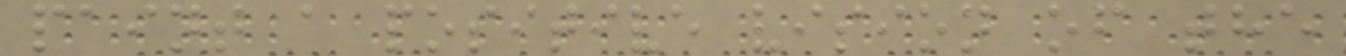paint a positive vision of the
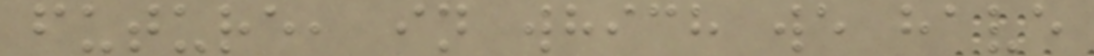future, in which we have
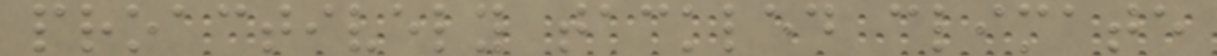proactively tackled climate
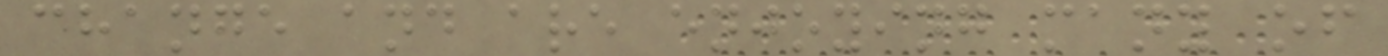change and are enjoying many of
